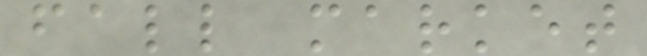fall market
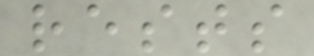rests
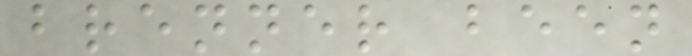brenner been
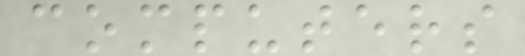computers
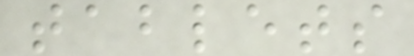tablets
